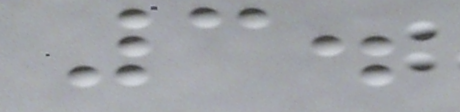3.
